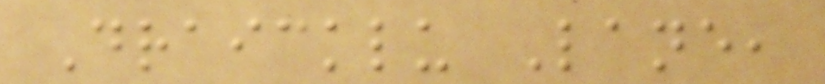Draicklu Lane,
